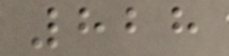828
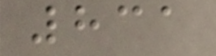831
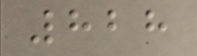828
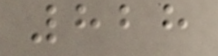828
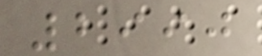2990
